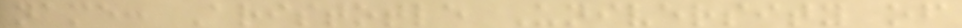name: Aristotle University of
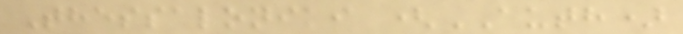Thessaloniki (AUTH)
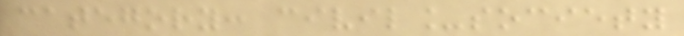category: civil_society
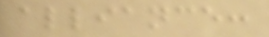alliance:
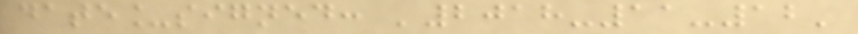date_signed: '2018-11-12'
